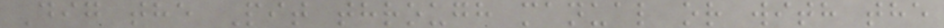Dig the Pit through manual or with the
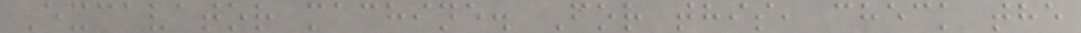Excavator machine. For this, check the
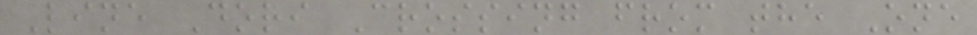Line Dori Crossing from the One
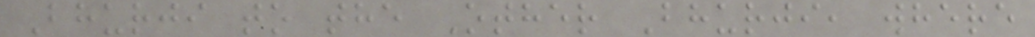Bhurji to the Other Bhurji, where
